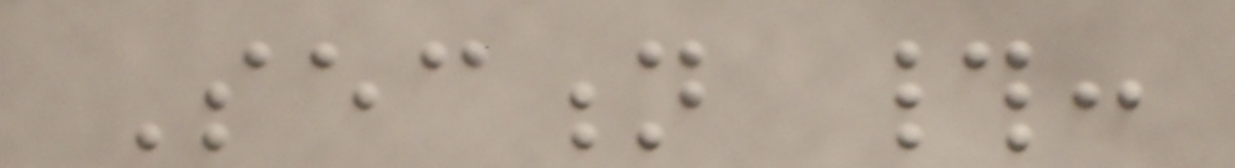Section #:
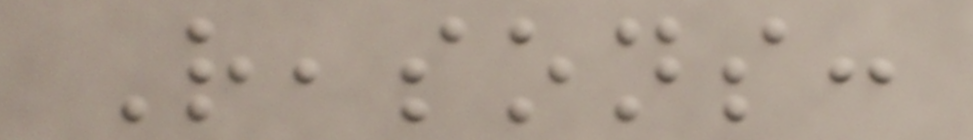Reasons:
